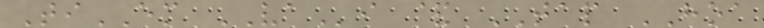TiEM VAi & TAP HOA
